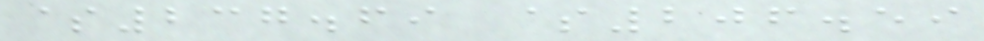$237.69 $206.59
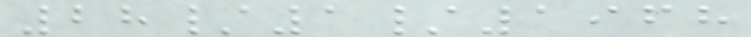28/1/1968
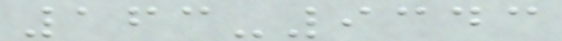163-9343
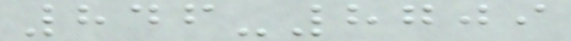846-8709
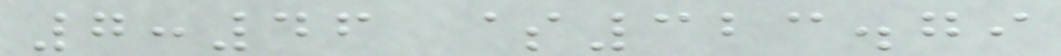7:46 $323.79
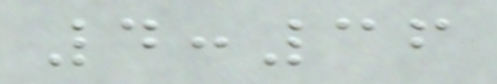4:36
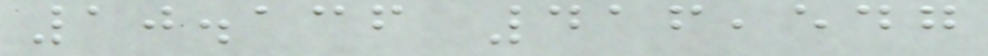10.136 416,547
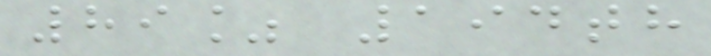89% 194th
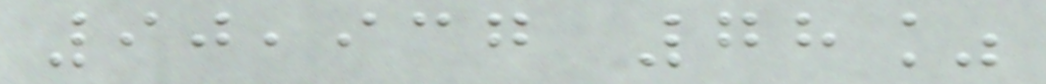90,937 78%
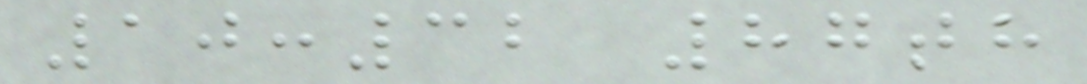10:32 87th
